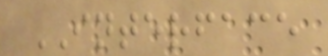INTERFACE
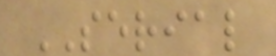SERIAL
